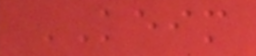KEIM
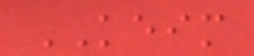KEIM
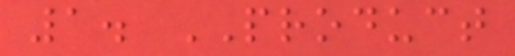1. PRODUCT
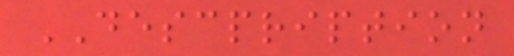DESCPRIPTION
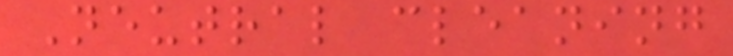Neutral cleaning
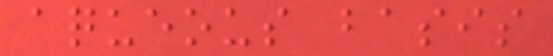aqueous basis
